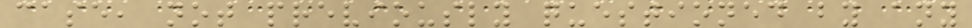case, not previously questioned by any
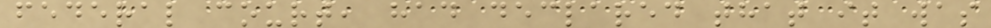federal court, had declared that it was
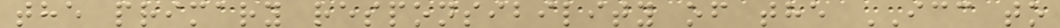the primary responsibility of the ICC to
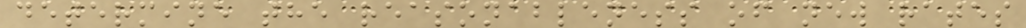determine the reasonableness of new rates
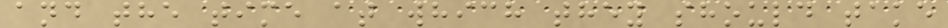and the time at which they should take
